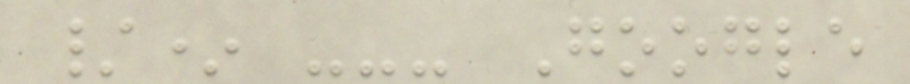/* --- Google
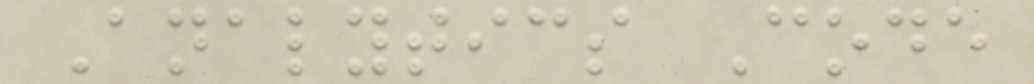Analytics Code
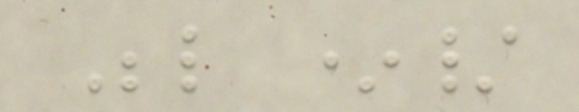Below */
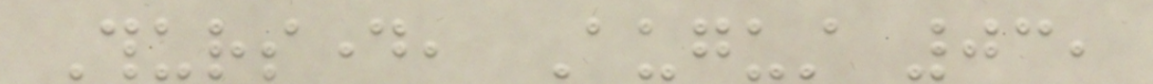Thursday, August 03,
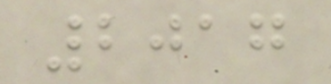2017
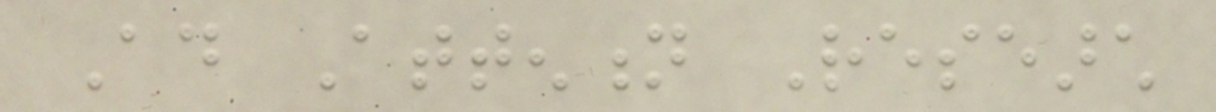Ad Attention Research
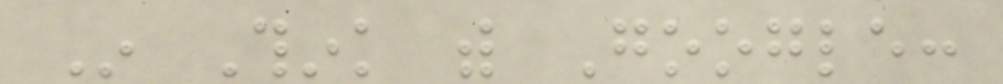In Think with Google:
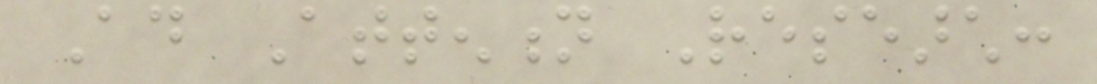Ad Attention Research:
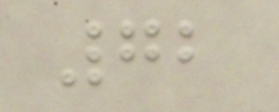72
